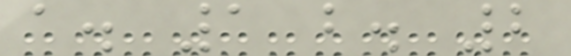a. 1 b. 2
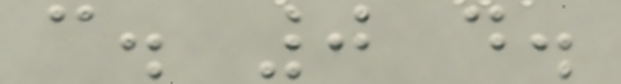c. 0 d.
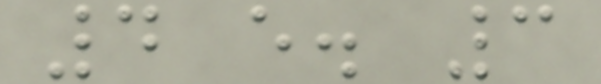4 e. 3
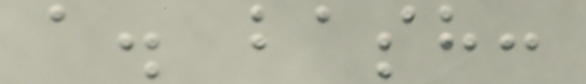a. bash:
